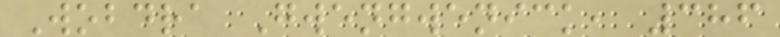Wobdra Gwengwenick, 386
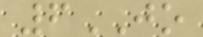6JO
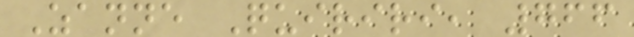Zanne Quiriri, 766
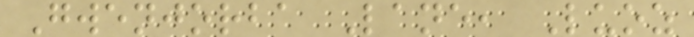Gwenjorba Lane, Luoz
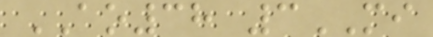AO38 3MI
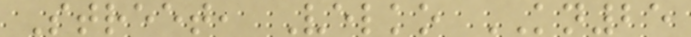Street, Velko KN25
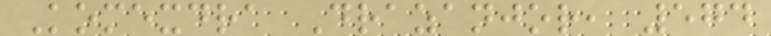Komexdra Drazanjor, 574
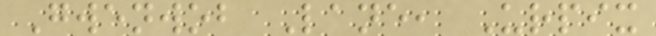Gwenwob Lane, Urpix
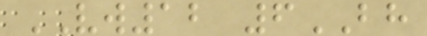VW12 6BH
